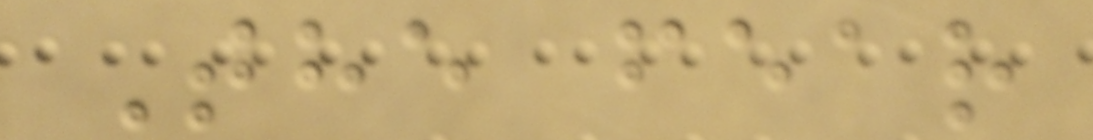The fear
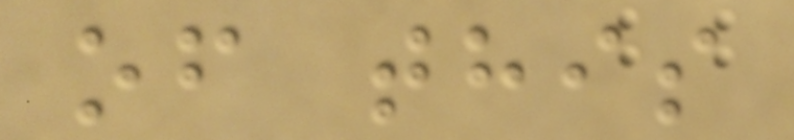of this
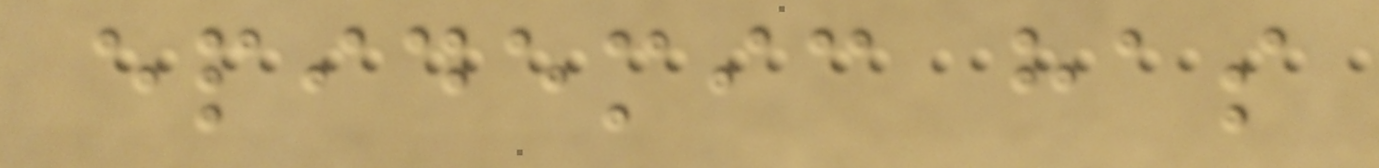epidemic has
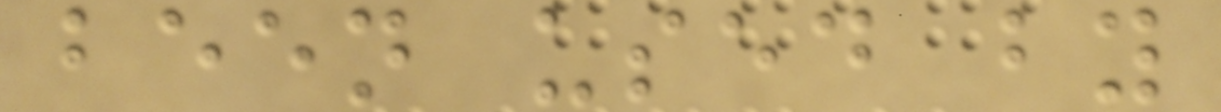been used by
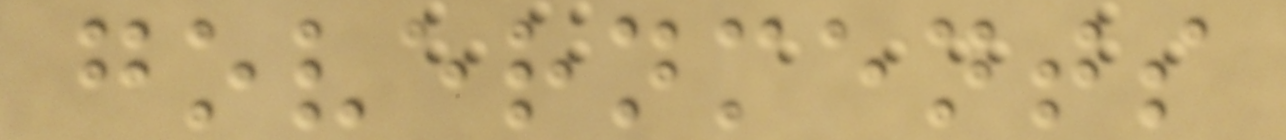governments
